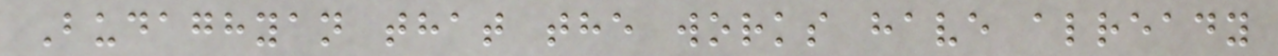Budaghyan that the works have already
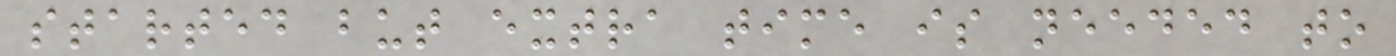started but extra time is needed to
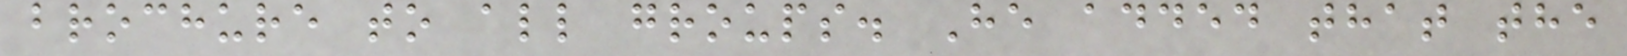brochure to all groups. He added that the
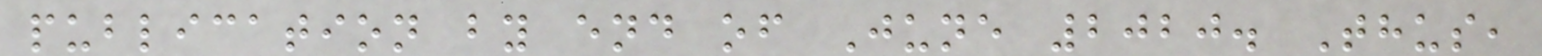publication by end of June 2020. Thus,
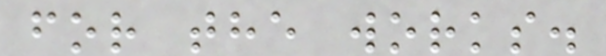for the works.
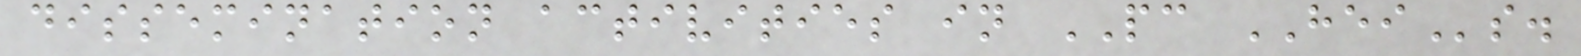dissemination activities in PC HEIs.
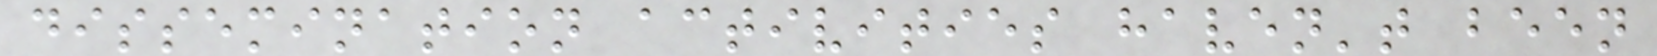dissemination activities haven't been
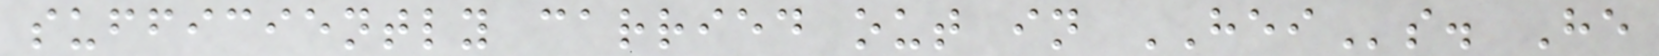sufficiently carried out in HEIs. He
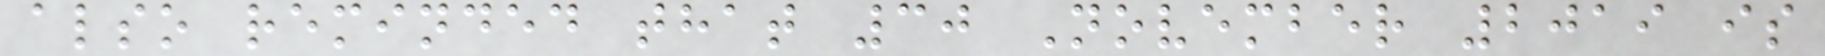also reminded that 30 November 2019 is
